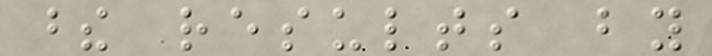these results by
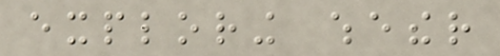exploring whether
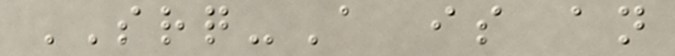SRQ-A is an
